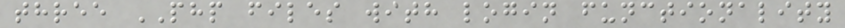three PHP files with login functionality
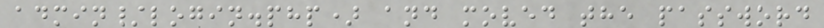admin/login.php) and moved the password
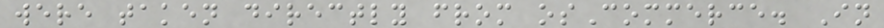were taken directly from osCommerce. In
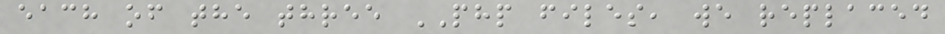each of the three PHP files, we replaced
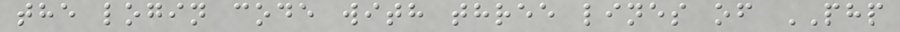the login code with three lines of PHP
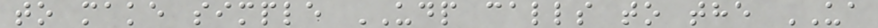to make simple UDP calls to the UA
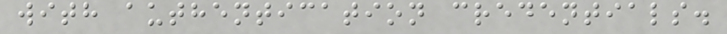with authentication credentials.
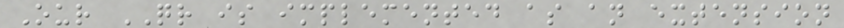Our QR is implemented as an extension
